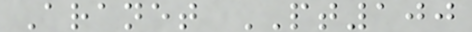Aranet PT100
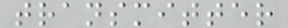transmitter
